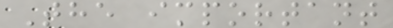The important
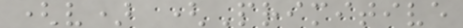(v) (Primitive
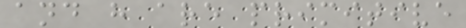and h are primitive
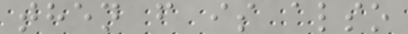then f is also
